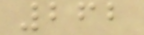262
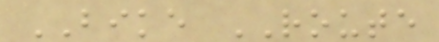BIKE ROUTE
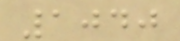1040
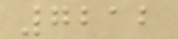7212
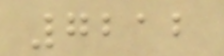7212
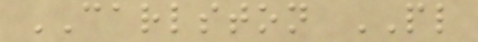CARLSTON PL
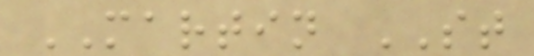MARTIN ST
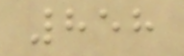858
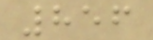856
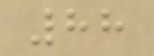88
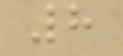8
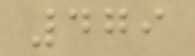479
